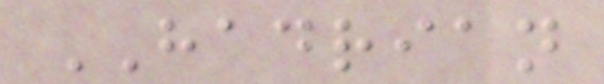HADRIAN
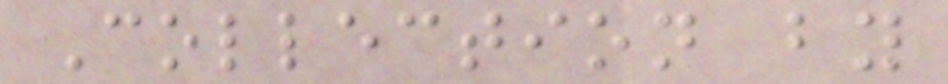Collection by
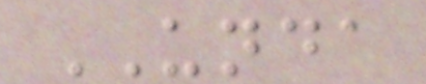UNDA
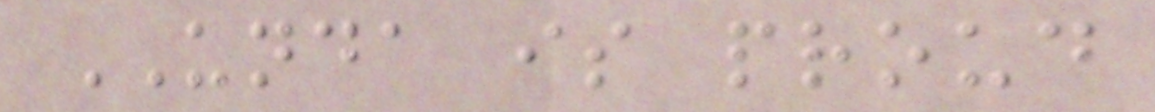UNDA is proud
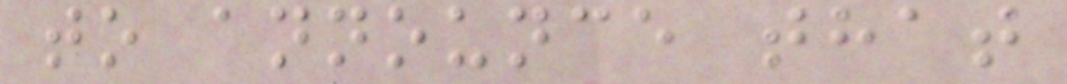to announce that
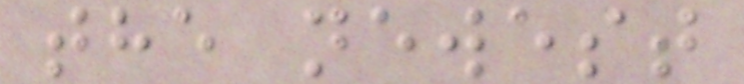the newest
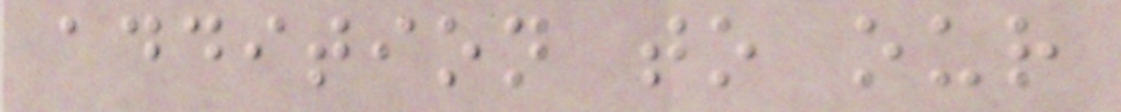addition to our
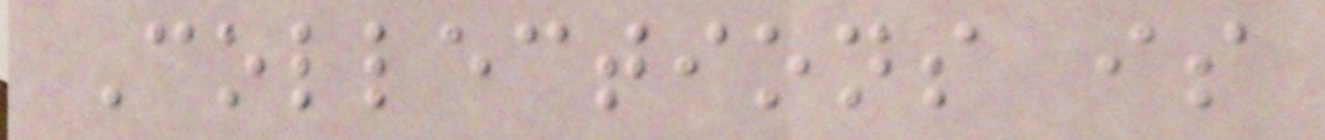Collections is
